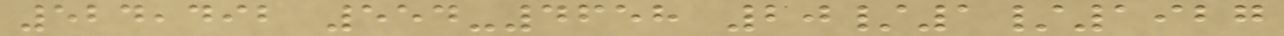524,492 554-4658 20/1/1927
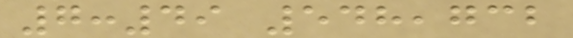7:49 548,732
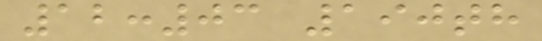12:03 190th
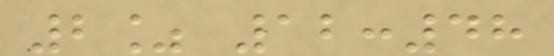2% 12:48
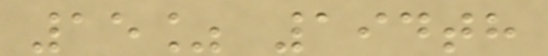15% 194th
